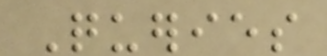Queries
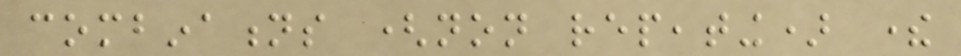combinations (non repeating) there
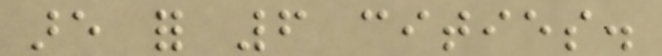are for 6 cities.
